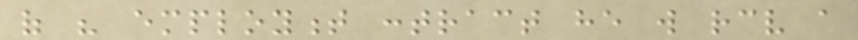of his employment contract he will receive a
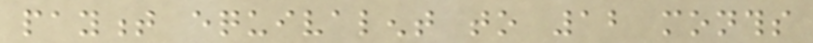payment equivalent to 12 months
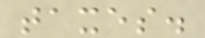taxes.
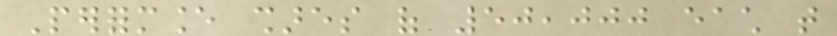Performance shares of 50,000 each that
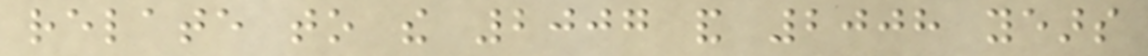relate to the 2007 and 2008 years
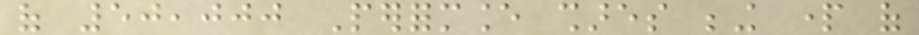of 50,000 Performance shares being part of
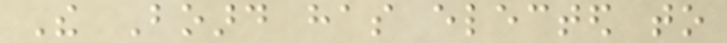The Board has elected to
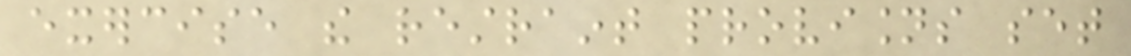exercise the restraint provisions set
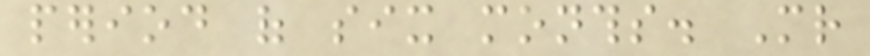period of six months. Mr
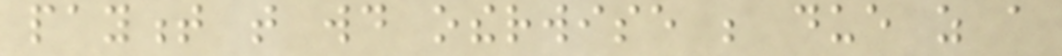payment that would otherwise be due as a
